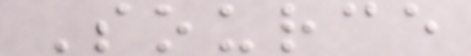Source
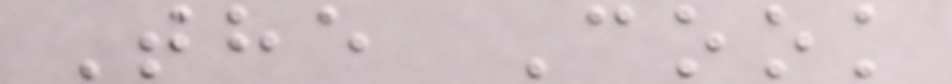The Cook
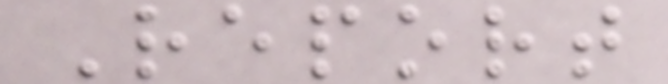Report
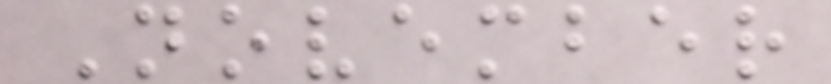November
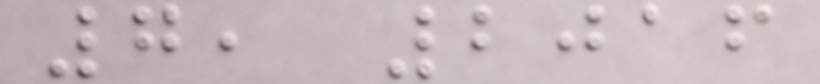7, 2016
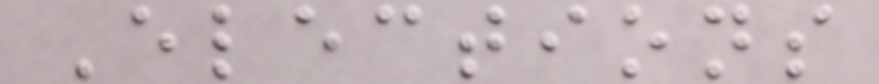Elections
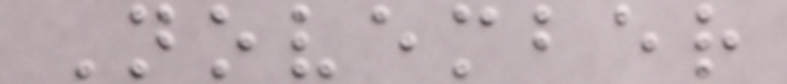November
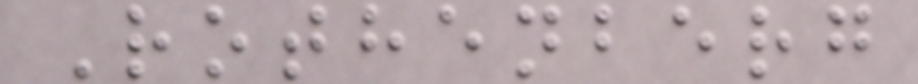Rothenberg
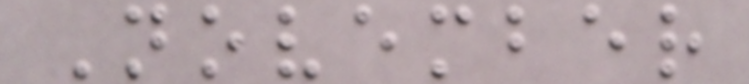November
